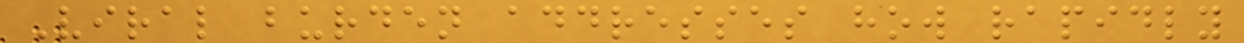Viral burden addresses how rapidly
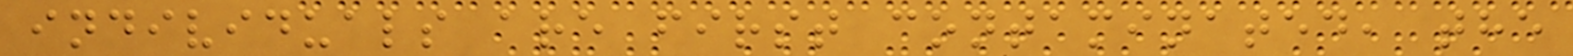individuals are first contaminated, the
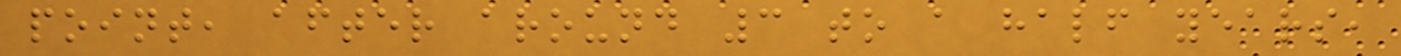point, after around 3 to a half years,
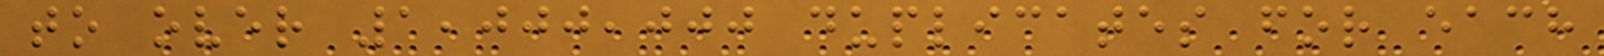to over 1,000,000 duplicates for each
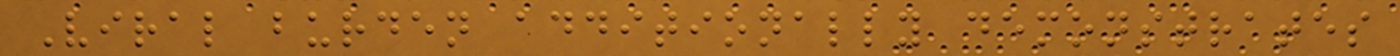Viral burden additionally demonstrates
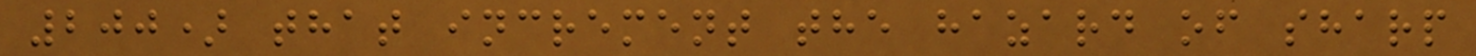200) that increment the hazard of sharp
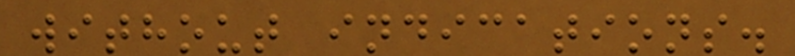without indications.
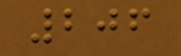206
